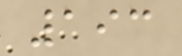193
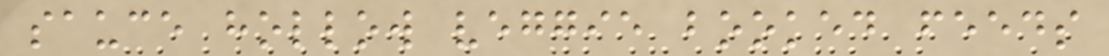sauce hollow veggie booked feeds
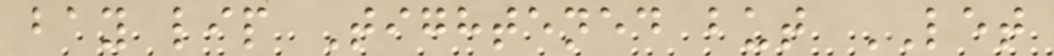bay lip Tightened but LET
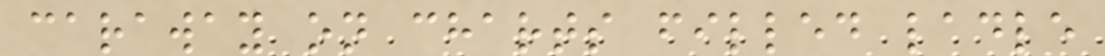caraway on charts filled ladle
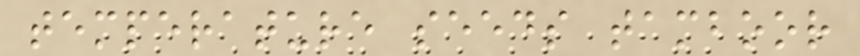temperature seeds tamboor
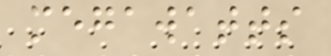megawatts
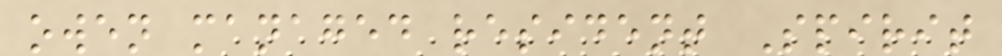owen managed resident Spirit
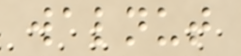walnut
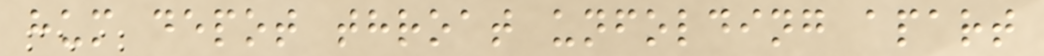hum depot throat unfolding apart
